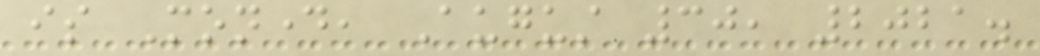is Monday, August 30, 2021.
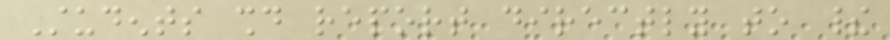Students should report directly to their
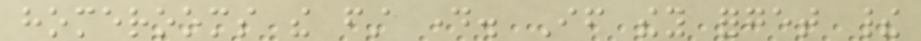homerooms the first day. If they forget their
